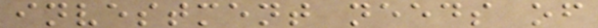investment needs of
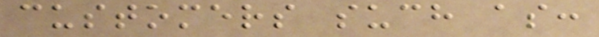customers such as:
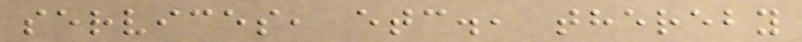services, etc., thereby
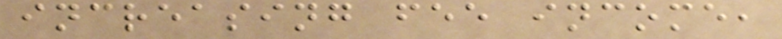increasing fee income,
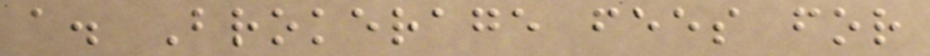a. Brokerage fees for
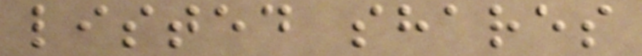listed shares
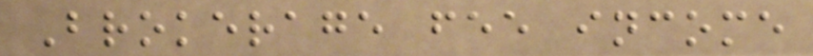Brokerage fee income
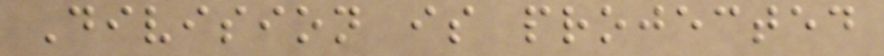Division is projected
